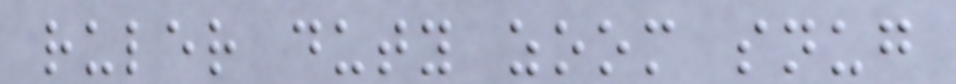ruler duty zoom snug
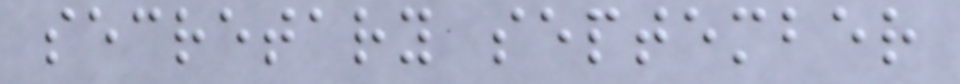secretary september
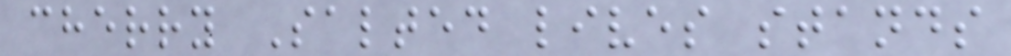cherry Salted lives stands
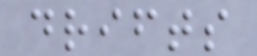drifts
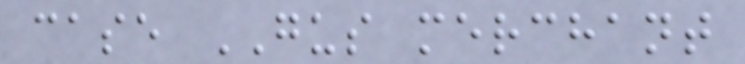case GUS merchant
